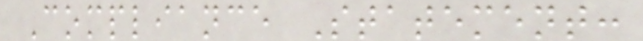Compliance Statement:
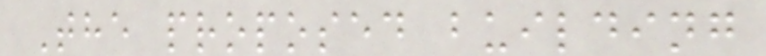The proposed building
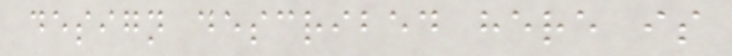design described here is
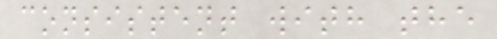consistent with the
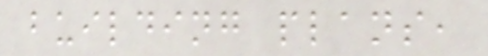building plans,
